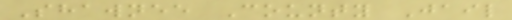Shawnee County Jail
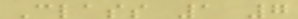Class 1 7
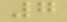7
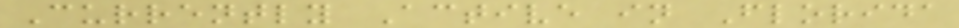Currently Active in Florida
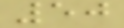50
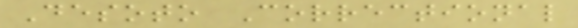Desoto Correctional
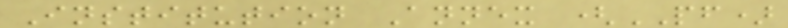Institution Annex (PF)
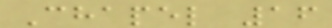Chapel 16
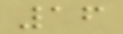16
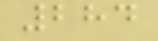284
